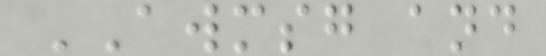AWMSG and
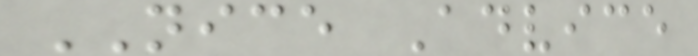NICE Advice
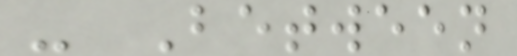- Between
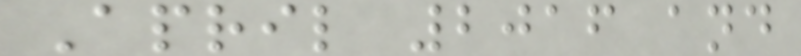April 2016 and
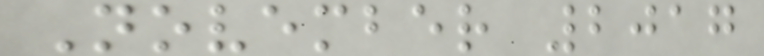November 2017
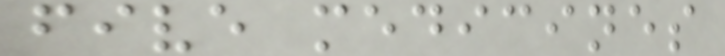five medicines
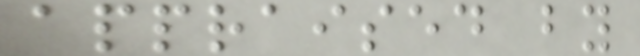appraised by
